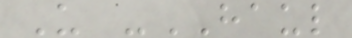U -HAUL
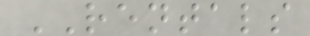RENTALS
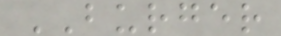BURGER
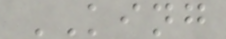KING
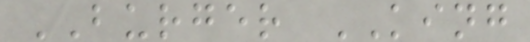BURGER KING
